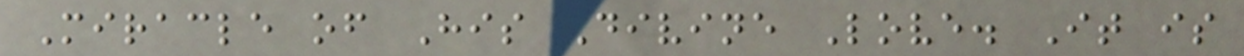Miracle of His Divine Love. It is
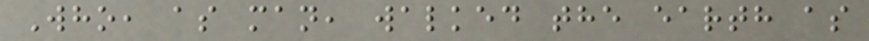Who, as man, walked the earth as
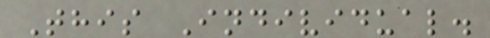This Individual.
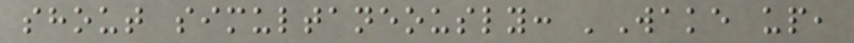shout simultaneously: 'Wake up,
